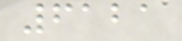6121
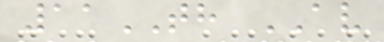11TH AV
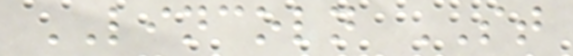LINCOLN ST
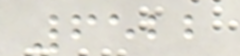6522
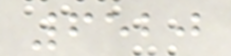6520
